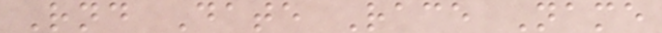Rnd Date Race Name
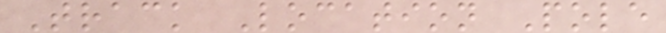Track Location Pole
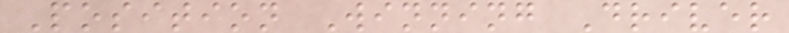Position Winning Driver
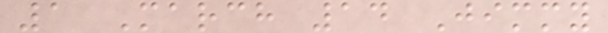1 March 14 Jimmy
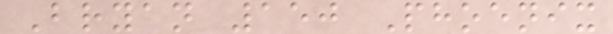Bryan 150 Phoenix
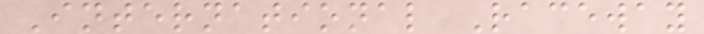International Raceway
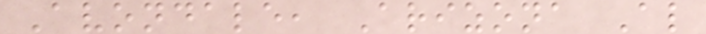Avondale, Arizona Al
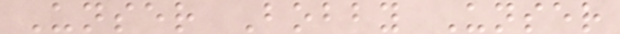Unser Bobby Unser
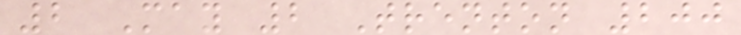2 May 2 Trenton 200
